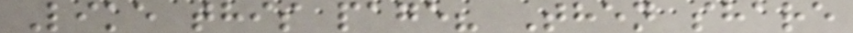Like this page? Then share
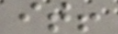it!
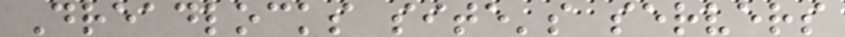Dreadlocks site's servers
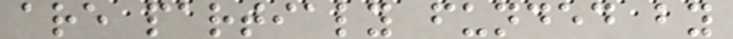are partialy funded by
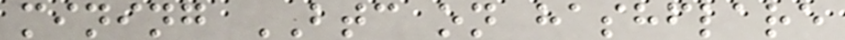mining BTC on hashflare
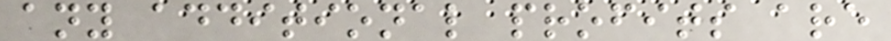any additional profits are
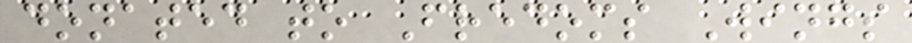donated to Fredoms Wings
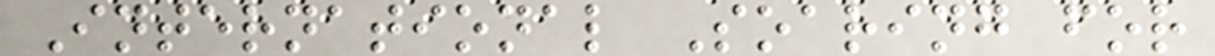International Soaring for
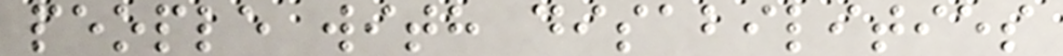people with disabilities
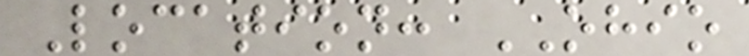Location: OHIO
